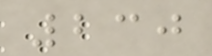230
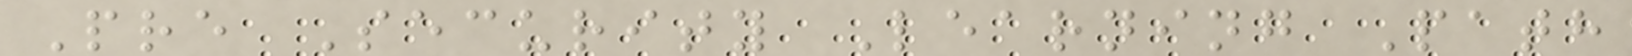Pre Security Learning Path
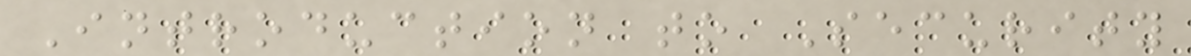Introduction to Security
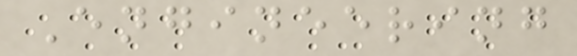Engineering
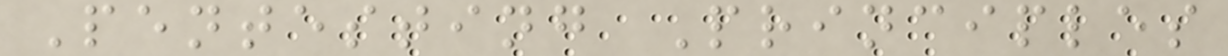Pentesting Principles
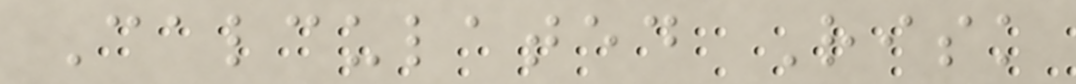Calculated Risk
